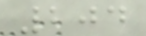204
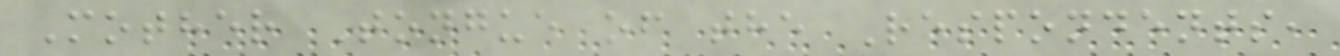Mother Tongue of the Respondents,
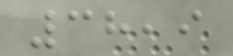38,9
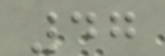47
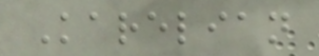Karelian
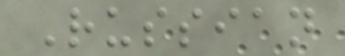Russian
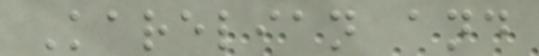Karelian and
